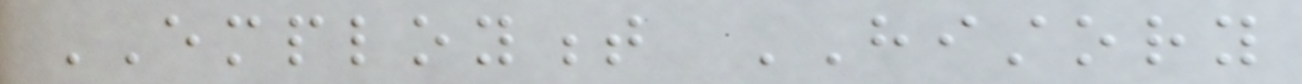EMPLOYMENT HISTORY
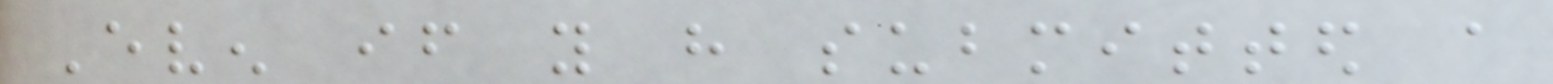Even if you have submitted a
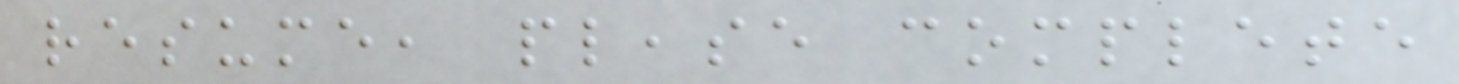resume, please complete
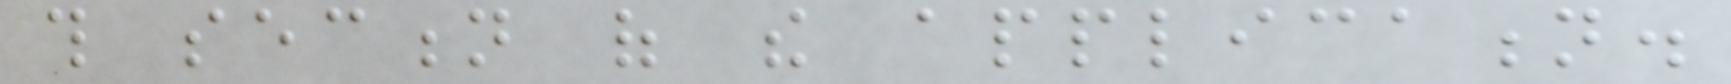this section of the application.
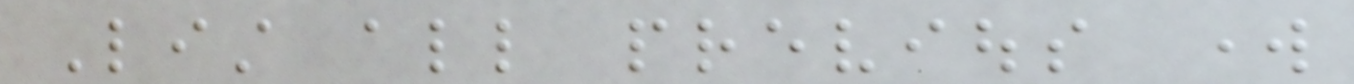List all previous work
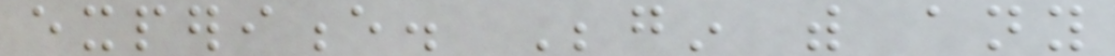experience. Begin with any
